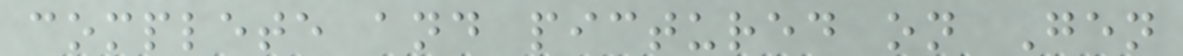complete and pictured on Gen
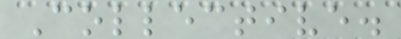Collective.
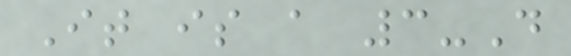It is a 3-D
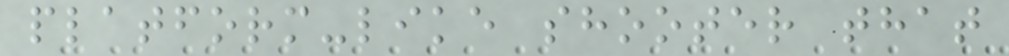platform-like shooter that
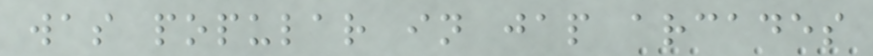was popular in jap arcades
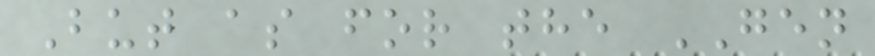But as for the GEN
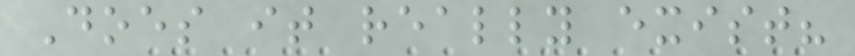Does it really exist?
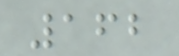162
